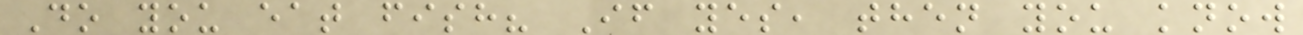Do you eat fish? If yes, then you know
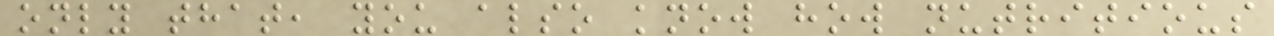only that, you also know how nutritious
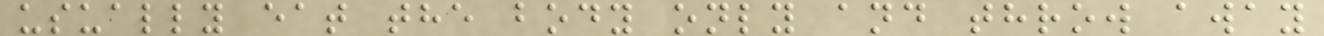usually eat the body only and throw away
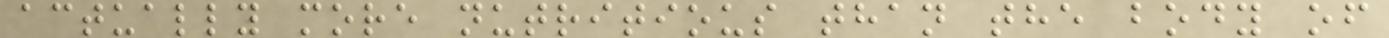actually more nutritious than the body of
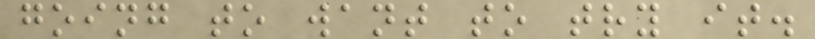going to want to try it.
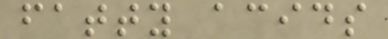fatty acids
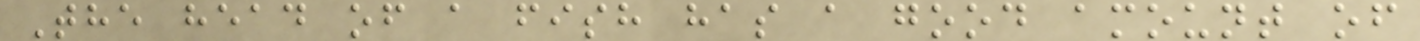The head of a fish has a good amount of
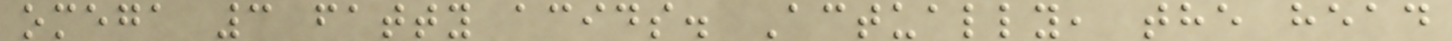omega 3 fatty acids. Actually, the head
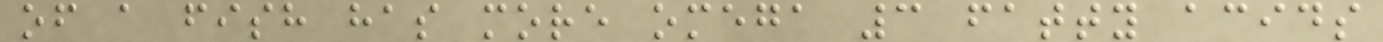of a fish has more omega 3 fatty acids
